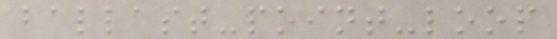ballast-point-loop
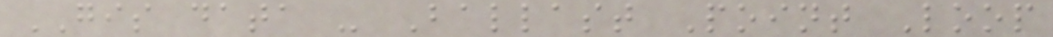GIS data - Ballast Point Loop
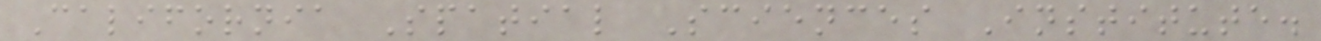California Spatial Sciences Institute.
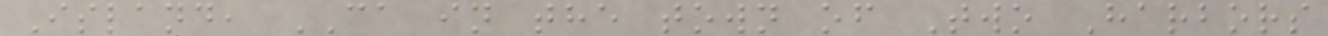Island, CA in the town of Two Harbors
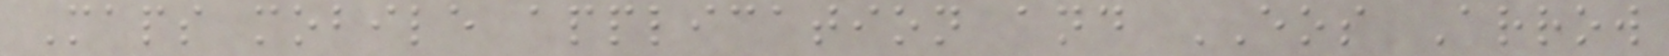Maps mobile application and EOS Arrow
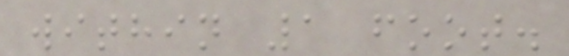within 1 foot.
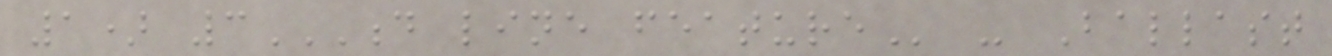1) 3D LINE FEATURE - Ballast
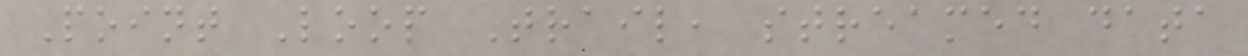Point Loop Trail, streamed data
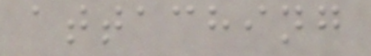attaching
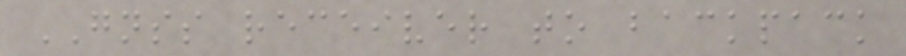GNSS receiver to backpack
